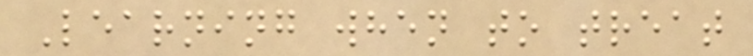Learning when to treat
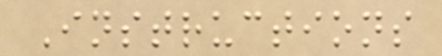Instructions
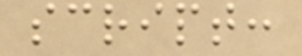script:
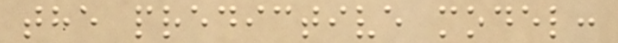the predictive model:
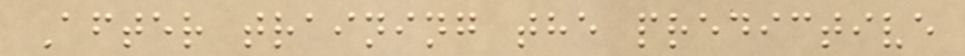After training the predictive
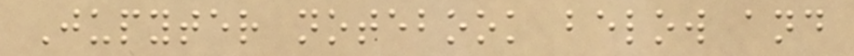Jupyter notebook below and
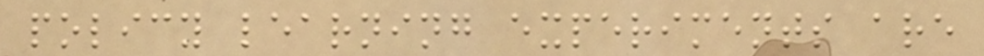policy learning experiments are
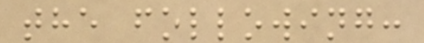the following:
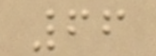66
